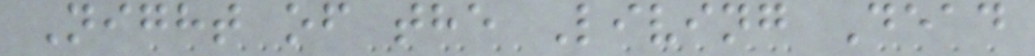Night of the Living Dead
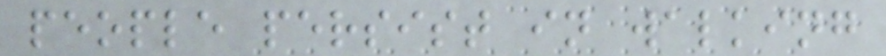people persist in walking
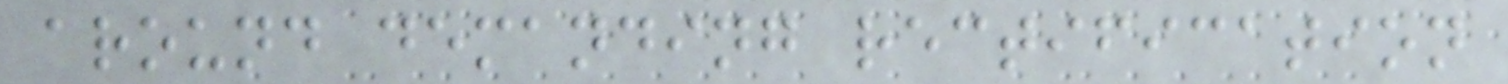around demanding rectification
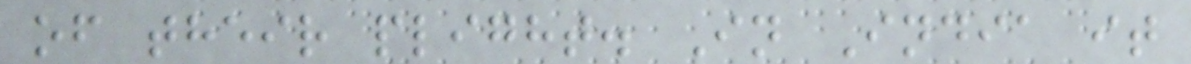of their plight. In India it
